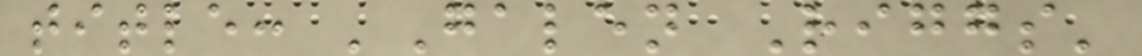title: 'Galen Riggs'
